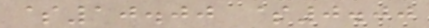$10.00 $0.00
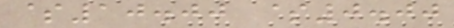$10.00 $0.00
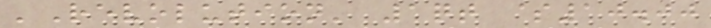'Revolution' 1qt $10.00
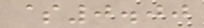$0.00
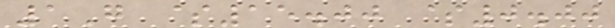1G $15.00 $0.00
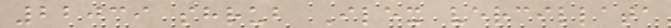22039 shrub Ilex vercillata
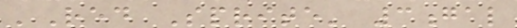'Red Sprite' 3gal
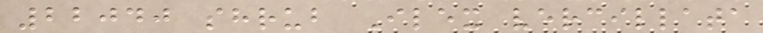22040 shrub Ilex vercillata
